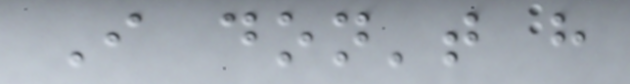I don't have
